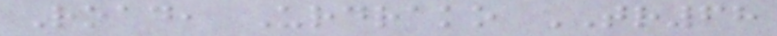Road, Urdrako TR68
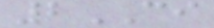2CI
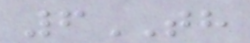6TH
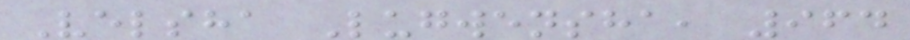Velsha Lugwensha, 964
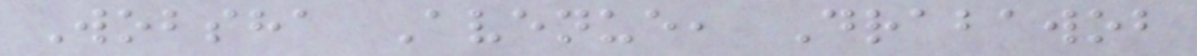Wobsha Avenue, Drabawob
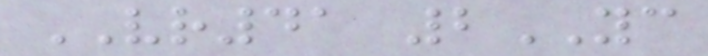VR41 2YC
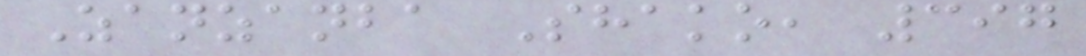Zanzanba Shako, 397
